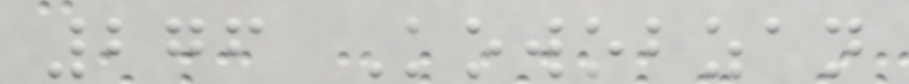276 Kowobzan
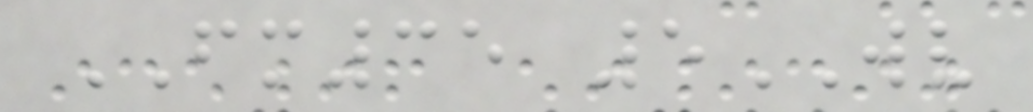FM35 5WV
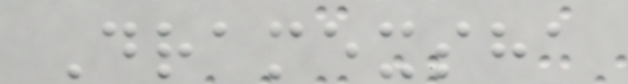Dramexsha
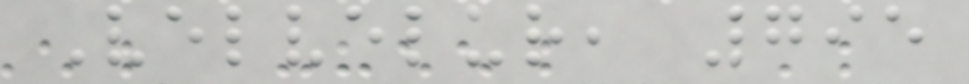Velvelur, 795
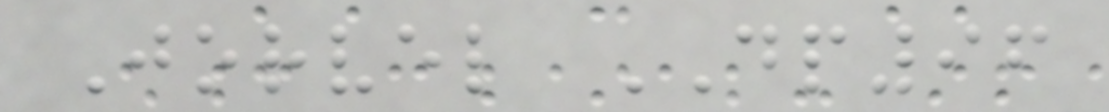Jorvel DP96
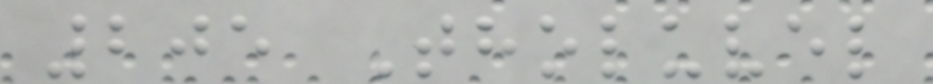205 Tholuvel
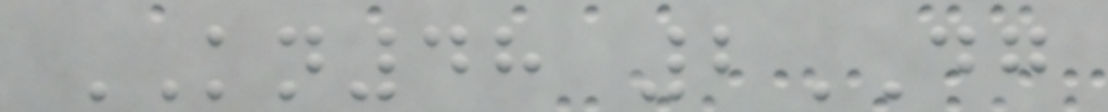KN48 2DG
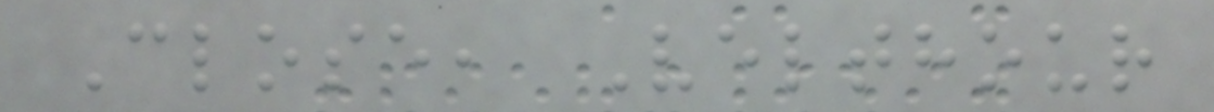Close, Velthour
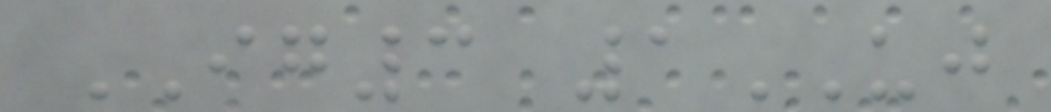IG3 1UJ
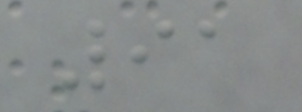91
